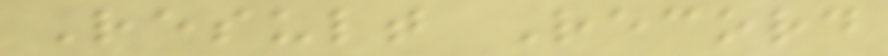Result Record
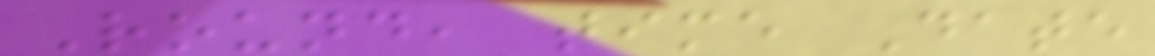Round, time Date
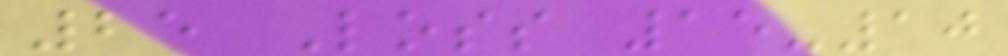25 Loss 15-10
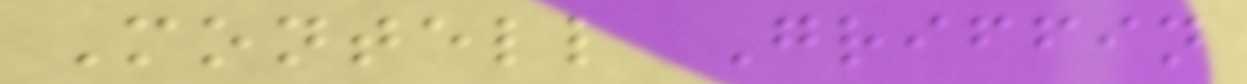Montell Griffin
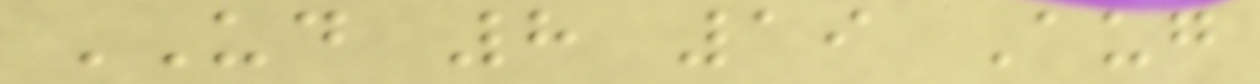UD 8 19 Aug
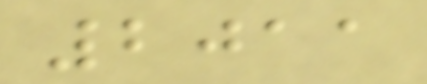2011
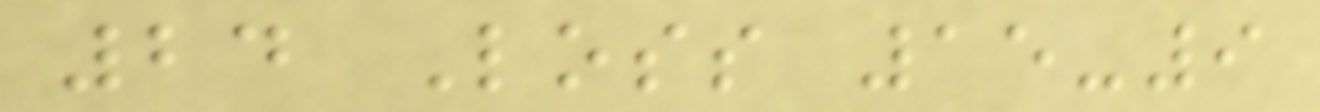24 Loss 15-9
